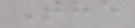The
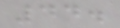44.
